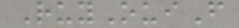RuyOuiF
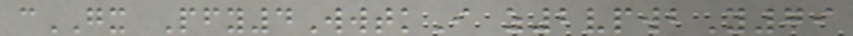cGX Pfy4WwtkI z2vpwbY79
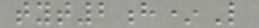tyt2h*L
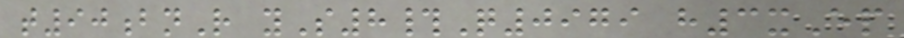t90bnR yS8#Q0979 h3xEp
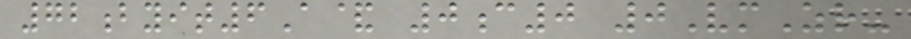72byit6A& 0c0 0VmZr-
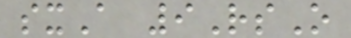sxA 9RsO
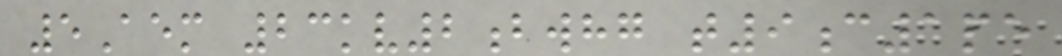5Aem 23kv2bwhg t9c1pe
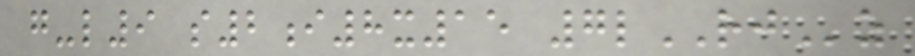g-l9 s2i8x15 7lRJz
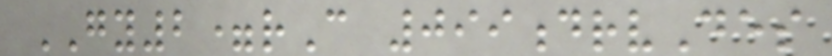GY2=rC 099drvDes
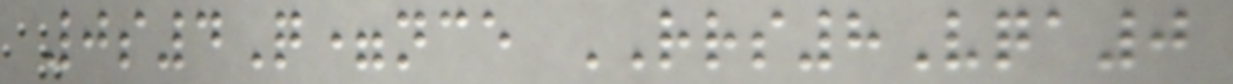0s4Q=nce RRS8Vqa0
